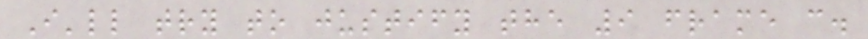I'll try to justify the 9 frame c.
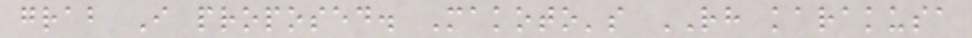grab I proposed. Makoto's RH karakusa
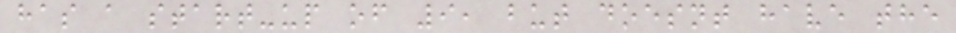has a start-up of 9, but doesnt have the
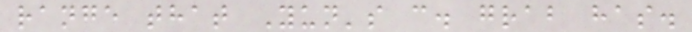range that Yun's c. grab has.
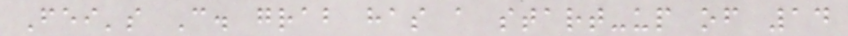Fei's C. grab has a start-up of 14
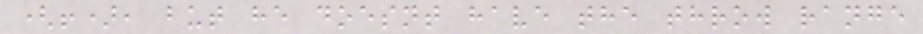(!), but he doesnt have the throw range
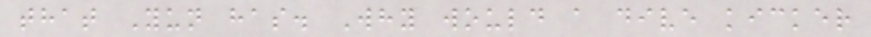that Yun has. Why would a dive kicker
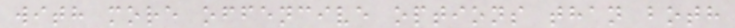with more offencive options than both
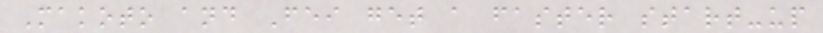Makoto and Fei get a faster start-up
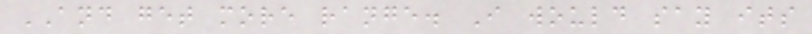AND get more range. I would say its
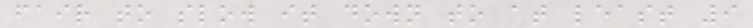fair to slow it down to at least 9
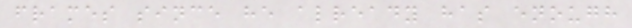frames since he already has enough
